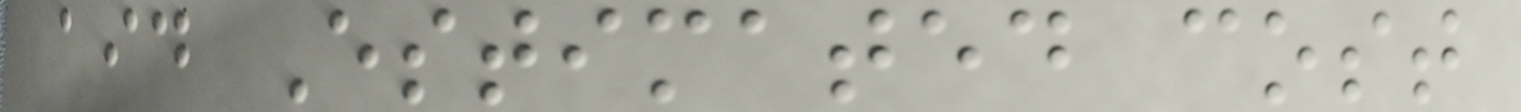aid Estimated cost
